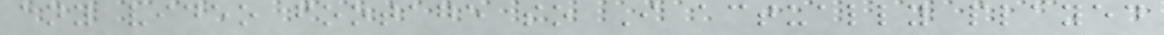any video footage so I actually played
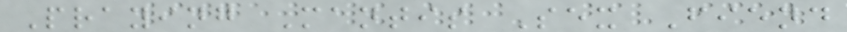Praying Mantis Sex Fiend
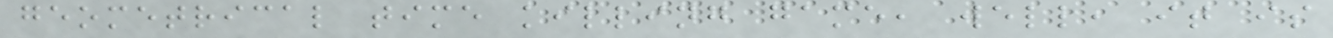geometrical time killing game, well, it is
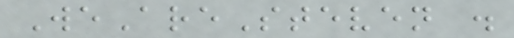WeAreSteven .
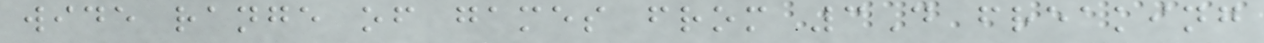wide range of games from 3D freaking
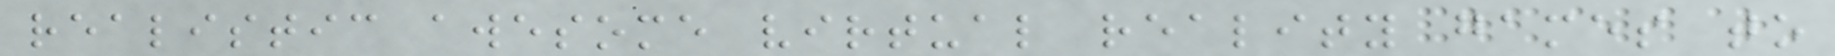realistic awesome virtual reality games to
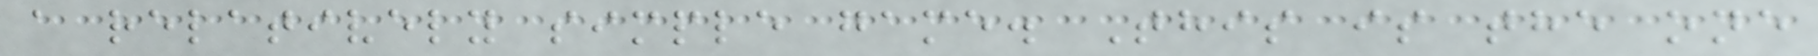a relatively simple game. This is the one
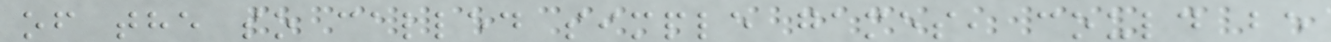of the so called simple games, could be
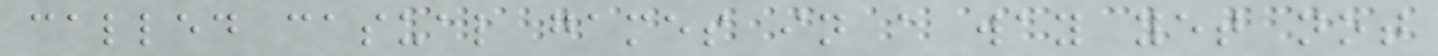called casual games in a way yet not
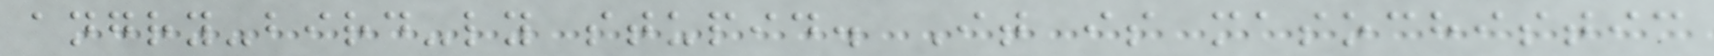angry-bird-ly stupid. It is masochistic
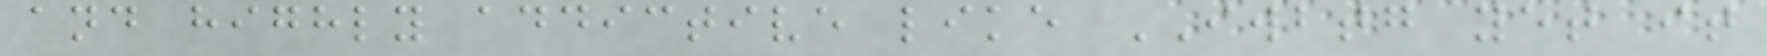and highly addictive like IWBTG yet it
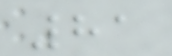81
